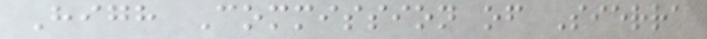High Commission of Sierra
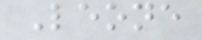Leone
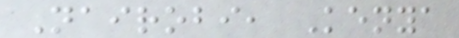Nairobi, Kenya
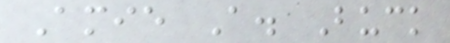Amie A. Buck
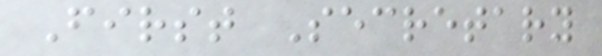First Secretary
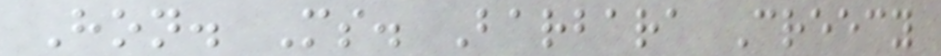Hon. Ms. Barbara Creecy
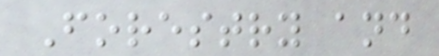Forestry and
